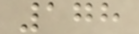178
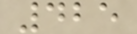425
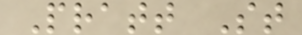Pratt St
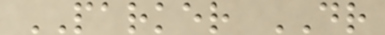PARKER DR
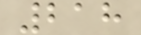218
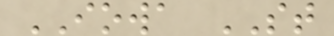IOWA ST
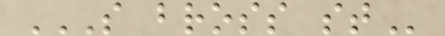S BROSS ST
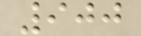900
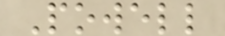Powell
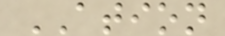ATION
